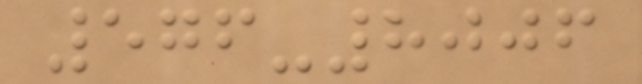576-8006
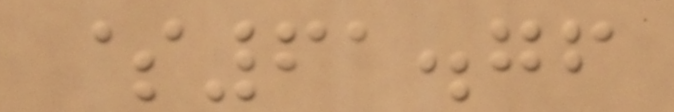$61.76
